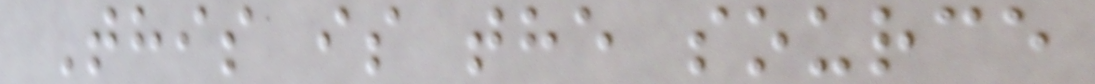This is the source
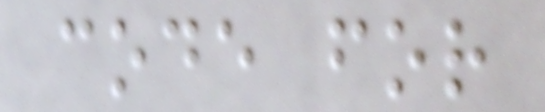code for
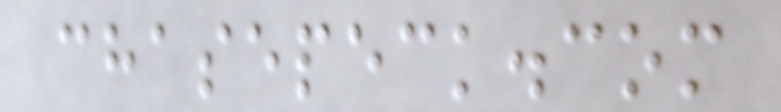chasepeck.com
